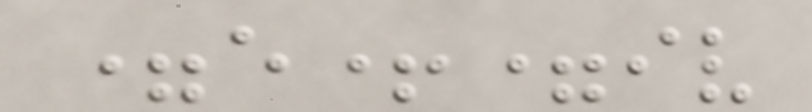=e+=iv
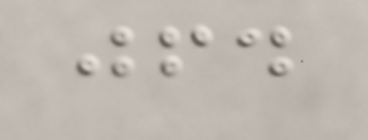jfd
